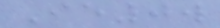Ie0w
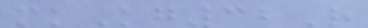mkKg32R
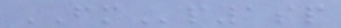FMp1sp
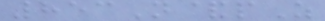853N&pZ
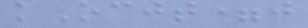kOcjt=j
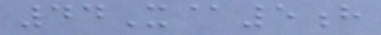44X@5h
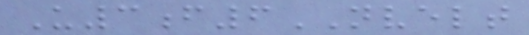U3f6NVELT
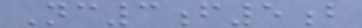Nc3f5b
